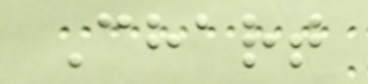Chart
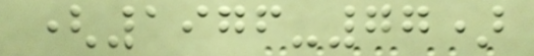(1976-77)
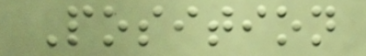Position
